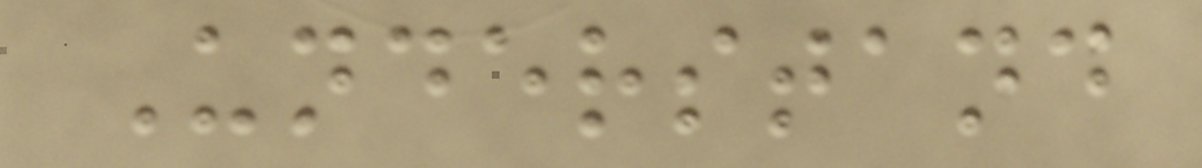Understand
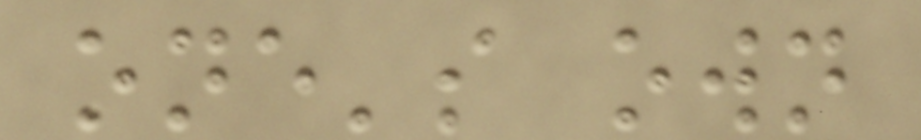one's own
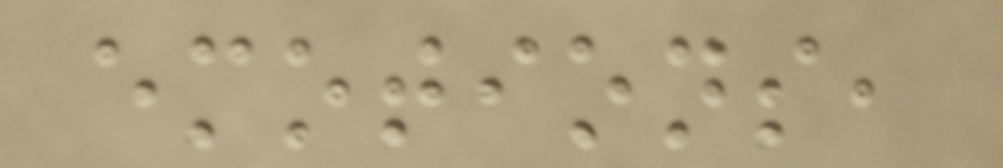emotions,
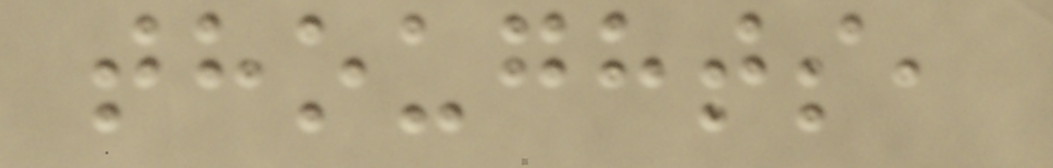thoughts,
